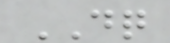DQ
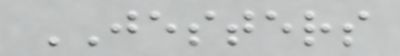JESTERS
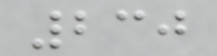230
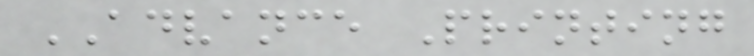ADVANCE Printing
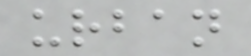urban
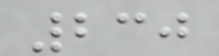230
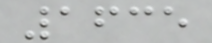1635
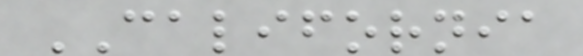CALIFORNIA
